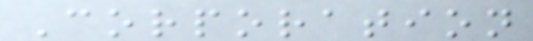Corporation
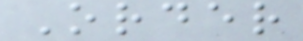Order
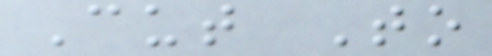Cut To
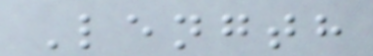Length
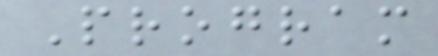Program
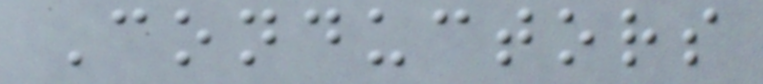Conductors
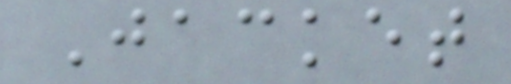Jacket
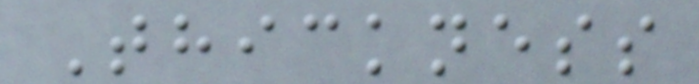Thickness
